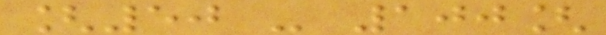[50 - 100[
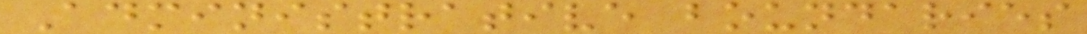Administrative boundaries
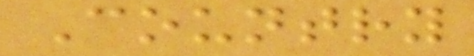Country
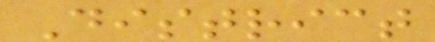District
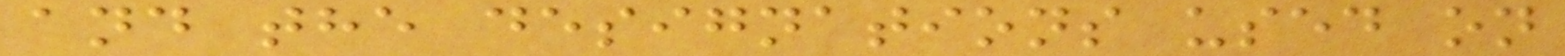and the designations used on
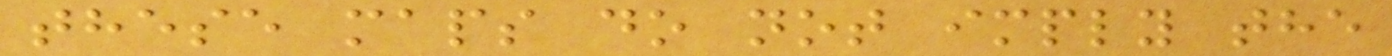these maps do not imply the
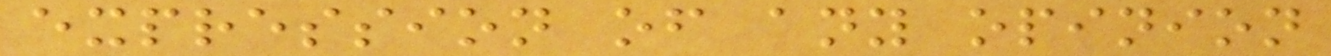expression of any opinion
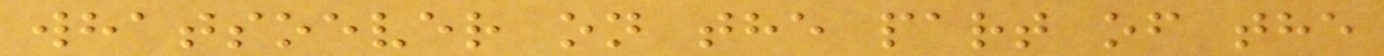whatsoever on the part of the
